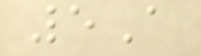5A
